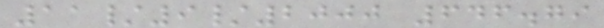11/9/2000 646.79
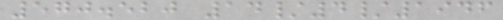570.520 14/4/1946
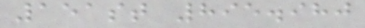151st 895.980
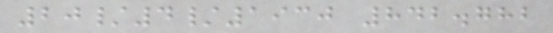20/4/1930 842.782
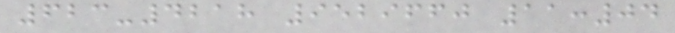623-4218 9529660 11:04
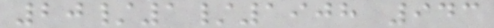20/1/1908 943
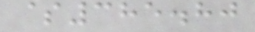$385.80
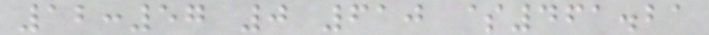12:57 0 610 $461.21
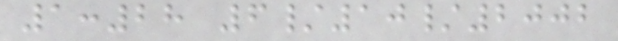1:28 6/10/2002
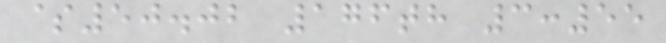$50.02 176th 3:55
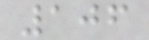106
